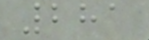281
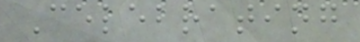Celebrating
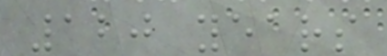120 years
